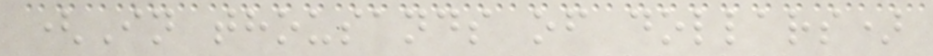(In thousands of dollars)
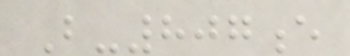B-807e
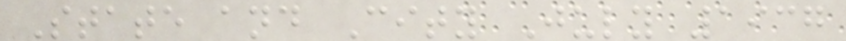State and City July 1937
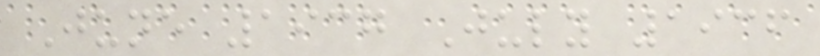June 1937 July 1936
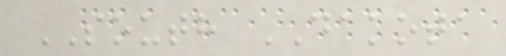SOUTH DAKOTA
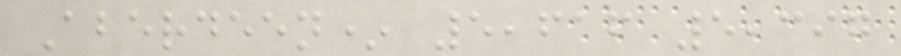Aberdeen* 5,616 5,397
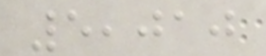5,010
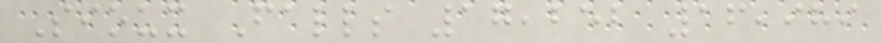Sioux Falls 17,252 16,989
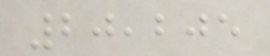20,205
